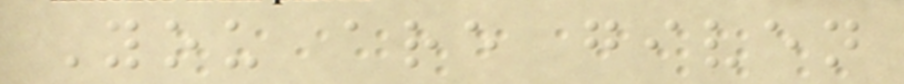You are given
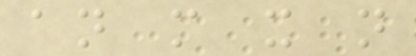an m x n
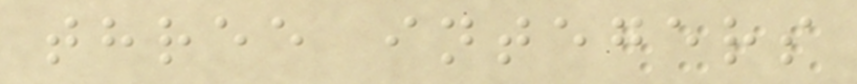three integers
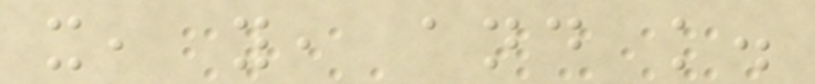x, y, and k.
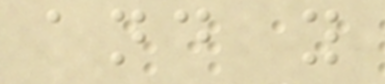and y
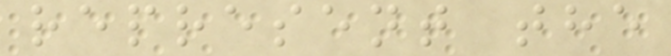represent the
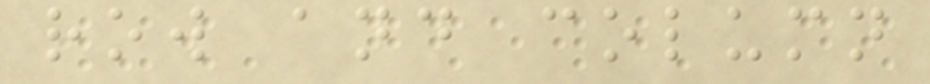row and column
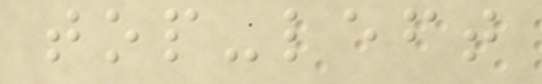top-left
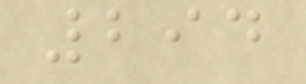294
